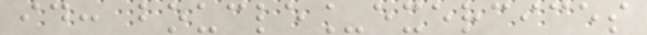id: boucle_exercices
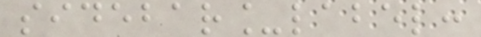sidebar_label:
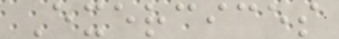Exercices
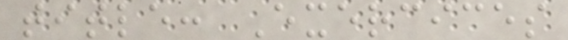title: Exercices
